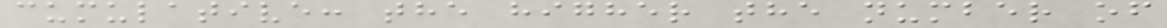cumulative: the higher the number of
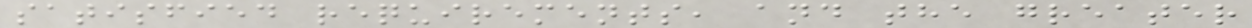satisfied requirements, and the greater
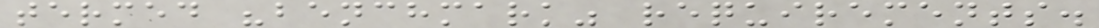termed "benchmark" requirements.
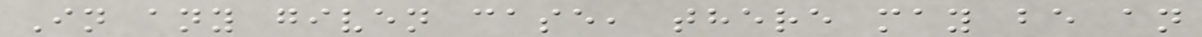In any given case, there may be an
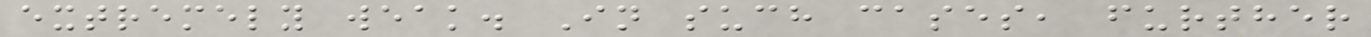extremely weak. In such cases, further
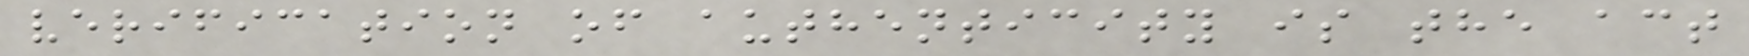verification of authenticity is the act
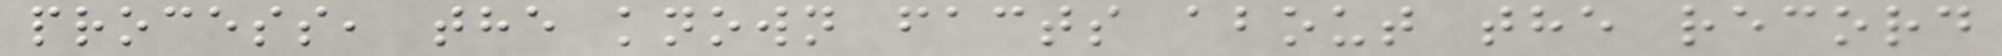process, the known facts about the record
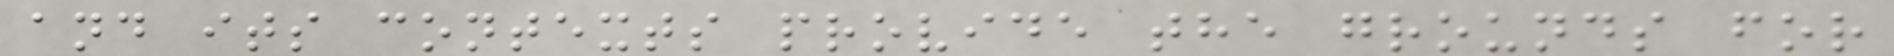and its contexts provide the grounds for
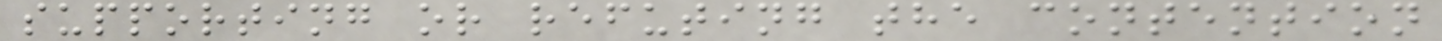supporting or refuting the contention
